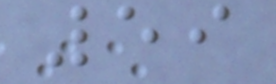59
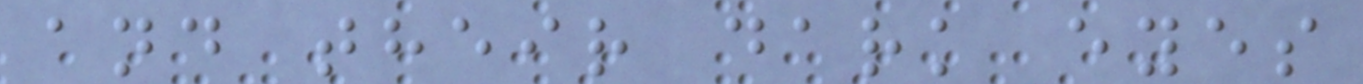and their dark eyes
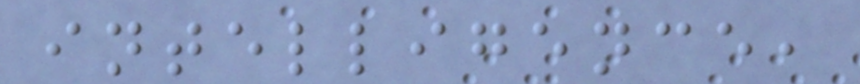intelligence,
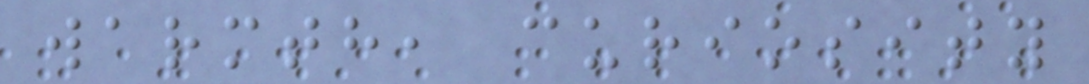warmth, curiosity
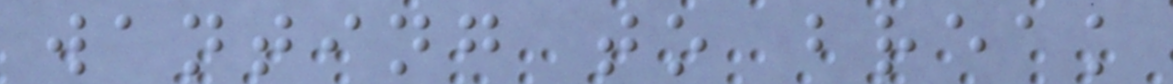wanting to break
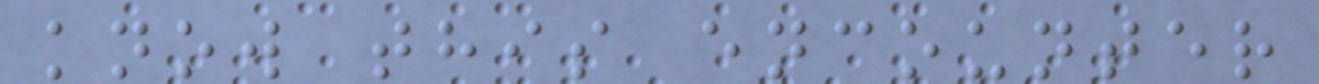know this encounter
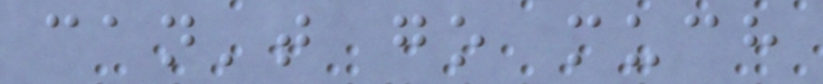can't go much
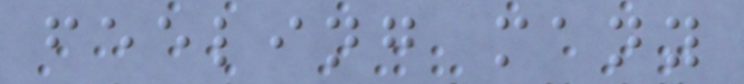feeling many
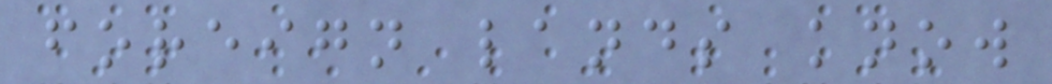foreign lands know
